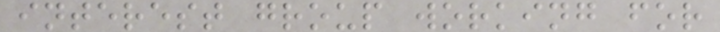interest group working for
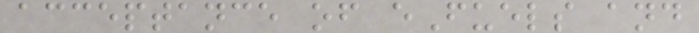acceptance of eFuels and
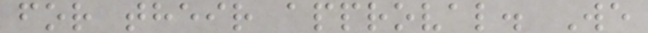for their approval. We
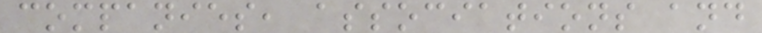companies, associations and
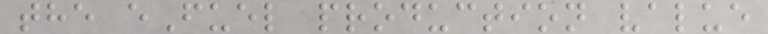the eFuel production value
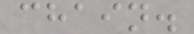chain.
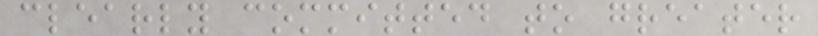clearly committed to greater
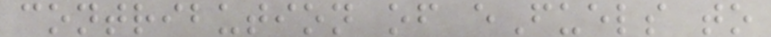contribution of eFuels to
